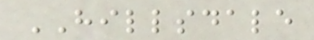HILLSDALE
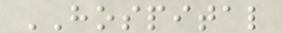HOSPITAL
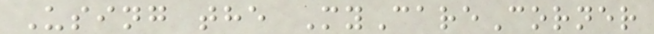Using the MyCareCorner
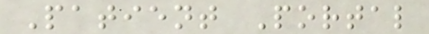Patient Portal
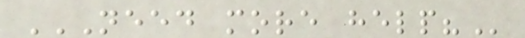NEED MORE HELP?
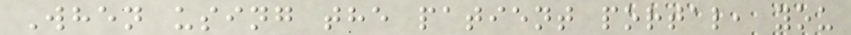When using the patient portal, you
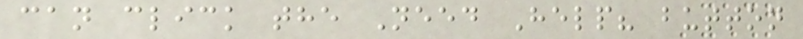can click the Need Help? button
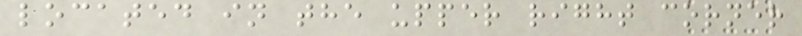located in the upper right corner
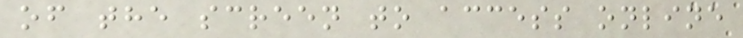of the screen to access online
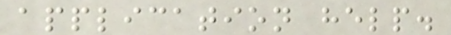application help.
